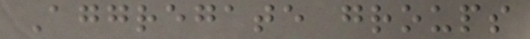Aggregate groups
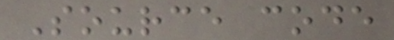Source code
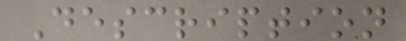Description
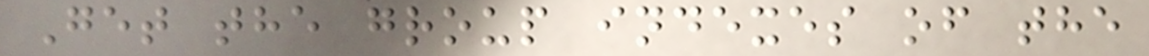Get the group indexes of the
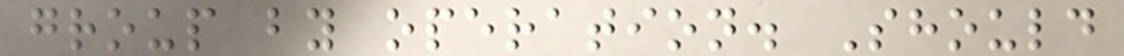group by operation. Should
